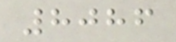8086
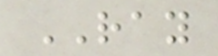RAY
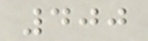400
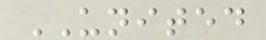UNITED
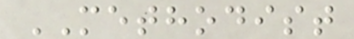METHODIST
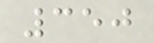350
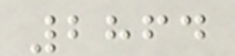2864
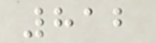812
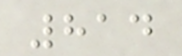814
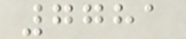7781
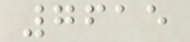7615
